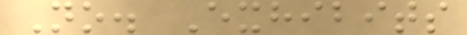No. Exhibits
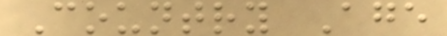Country Age
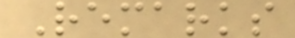Remarks
